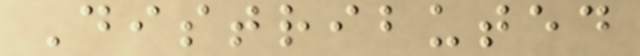Distributed
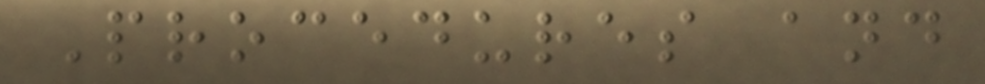Procedures and
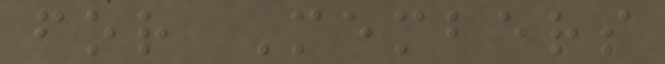for Members
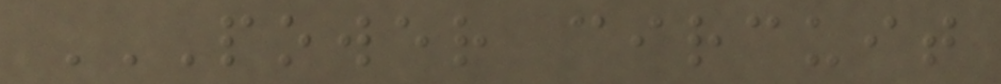POWER CIRCUIT
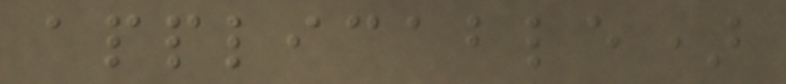applicable)
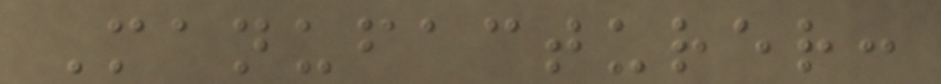Manufacturer:
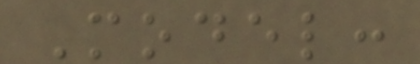Model:
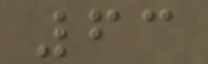63
